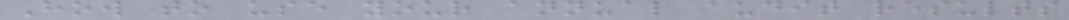How to use your annual audit results
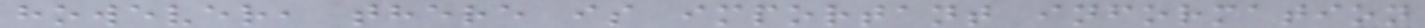however, there is important information
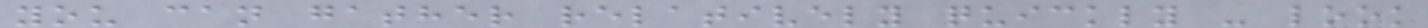you can gather relatively quickly - look
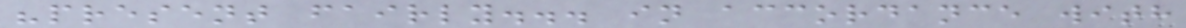"present fairly... in accordance with
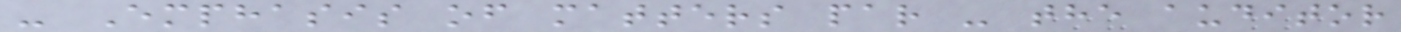- Emphasis of matters par - the auditor
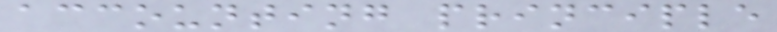accounting principle
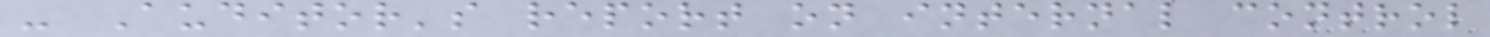- Auditor's report on internal control
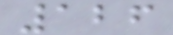126
